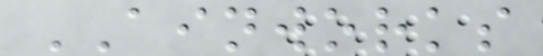AINWORKS
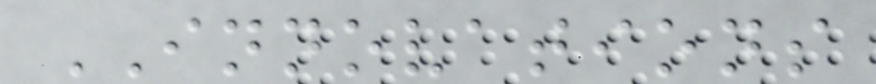INNOVATIONS
